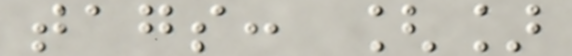tags: []
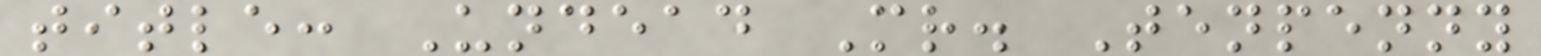title: Undead Mr. Tenpenny
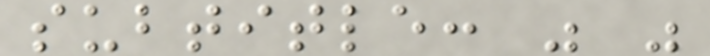subtitle: " "
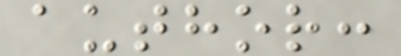author:
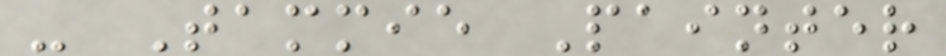- Tammie Painter
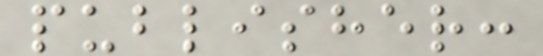publisher:
